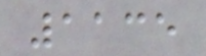1135
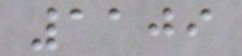1109
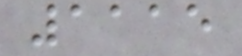1115
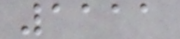1111
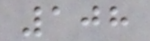108
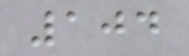104
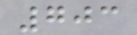703
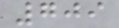709
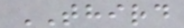THIRD
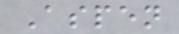Aspen
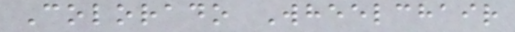Colorado Wheelchair
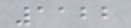1122
